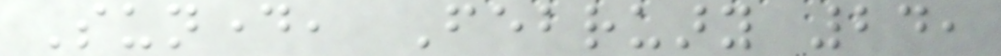Sunday, February 24,
